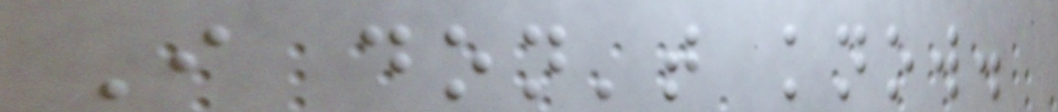I don't know.
